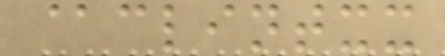@clintxx
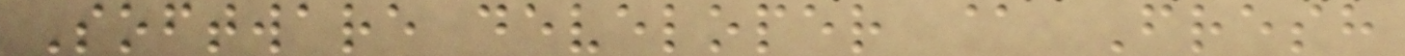Software developer @ Fresh
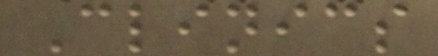Clinics
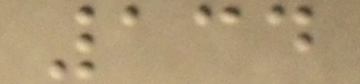134
